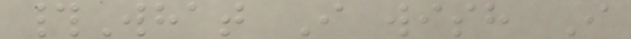#What I wish I
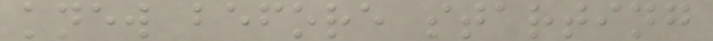knew before starting
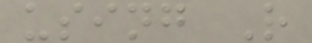using R
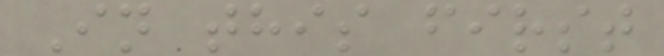In this first
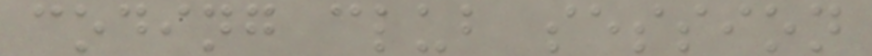coding club session
